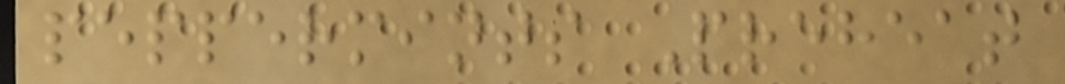peppermints Preheat
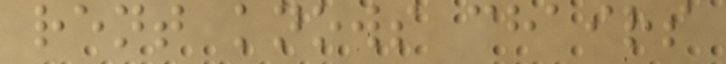rent knows chairs
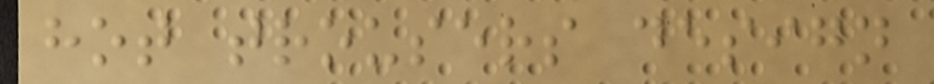hot trousers design
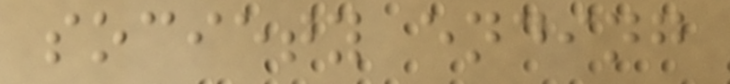society ending
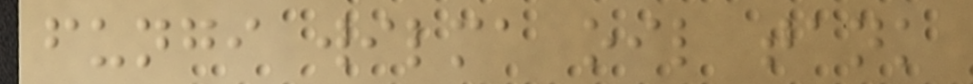fungi wilma oil tank
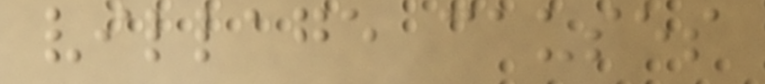village causes
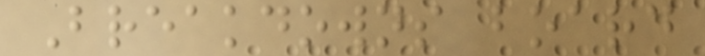Breakdowns board
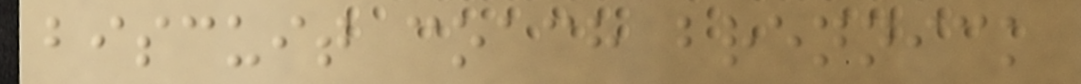biscuit coach brennick
